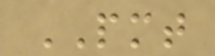PMT
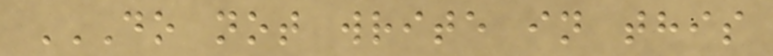DO NOT WRITE IN THIS
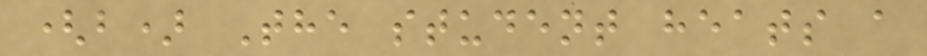(b) The student heats a
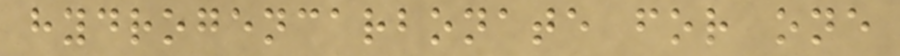hydrogencarbonate for one
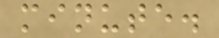minute.
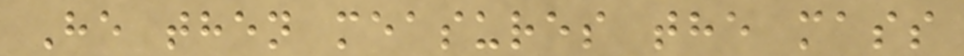He then measures the mass
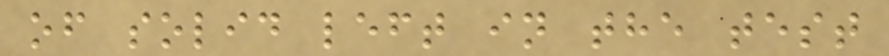of solid left in the test
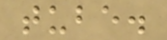tube.
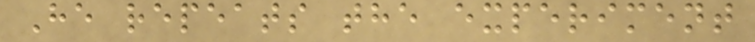He repeats the experiment
